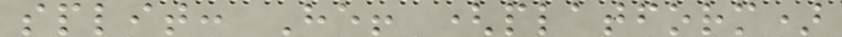split: He! (platform)
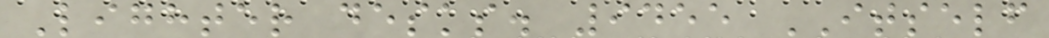Lighter desks. 9455 ITSELF
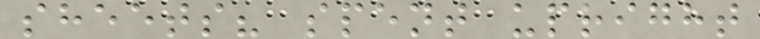sheets? spent upright
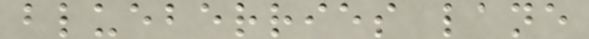blueberries lane
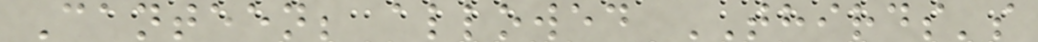Canteen; allowed THIRDS's
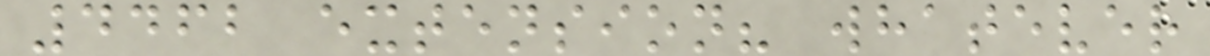4462 extension? whatever
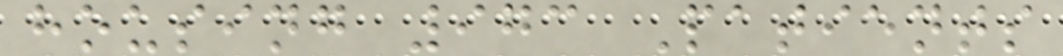housing 973 Patients
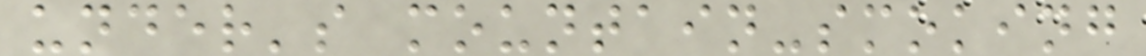under's mountain-smoking
